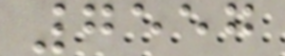7557
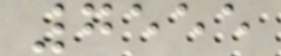7555
